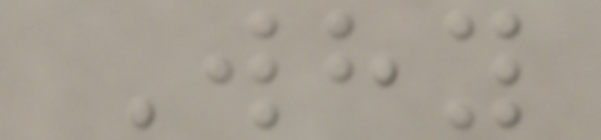Why
